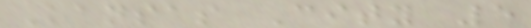Kansas City 5
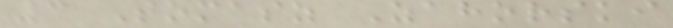3 Tomasz Zahorski
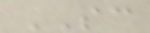SC
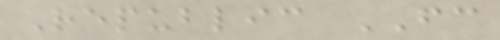Republic FC
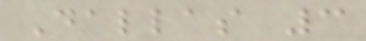Dallas 3
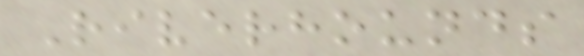Riverhounds
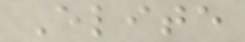Elite
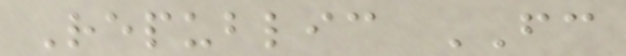Republic FC
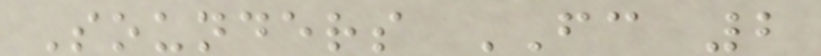Sounders FC 2
